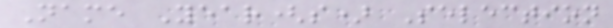Name Year(s) Selection
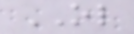OL
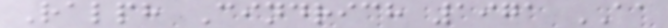Ralph Cindrich 1971 AA
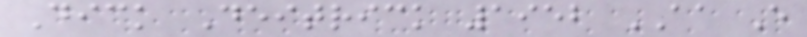Dick Deitrick 1952 AA E
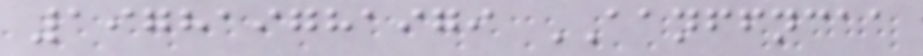197819781979 AANFFNCAA
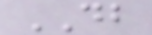DB
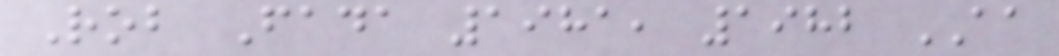Rob Fada 1981, 1982 AA
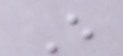E
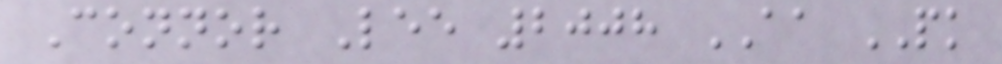Connor Lee 2008 AA PK
